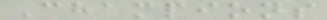Champions
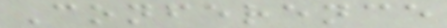Conference
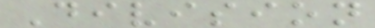Division
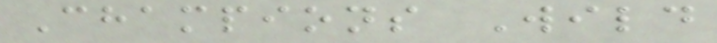Champions Wild
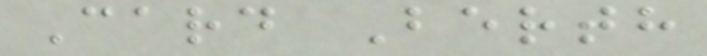Card Berth
